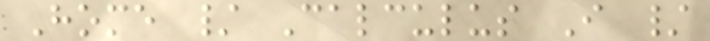Home / Calculus I /
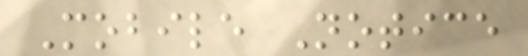Mobile Notice
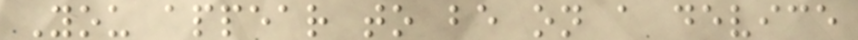You appear to be on a device
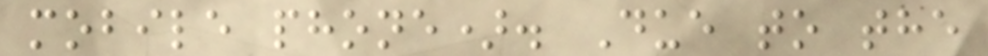mobile phone). Due to the
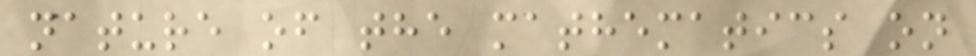nature of the mathematics on
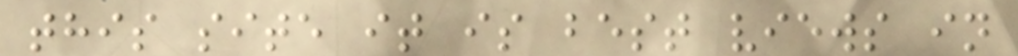this site it is best views in
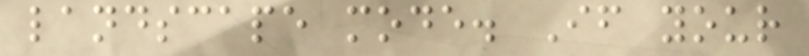landscape mode. If your
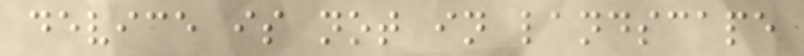device is not in landscape
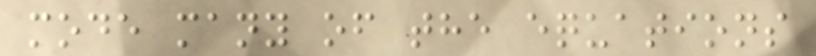mode many of the equations
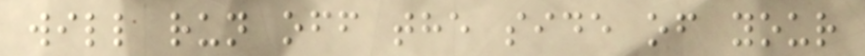will run off the side of your
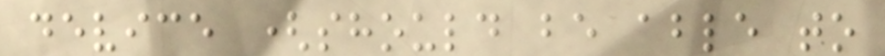device (should be able to
